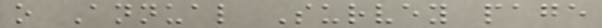o Annual Survey page
